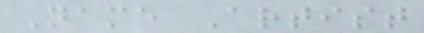Name Artist
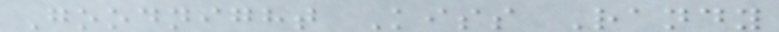Goodnight Kiss Randy
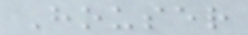Houser
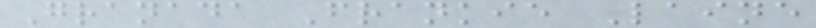Granada Frankie Laine
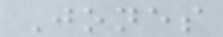Jones
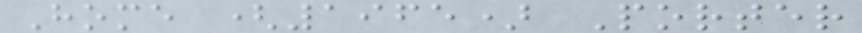Home (1965) Porter
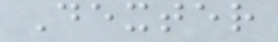Dexter
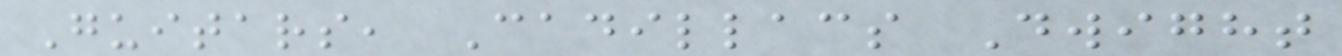Guitars, Cadillacs Dwight
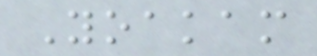Yoakam
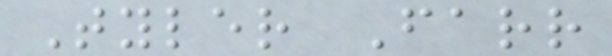Tyler Farr
